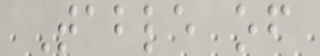Table of
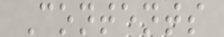Contents
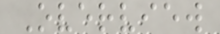Overview
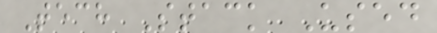Tech Stack Used
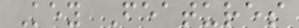Key Features
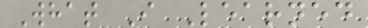What I Learned
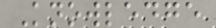Knowledge
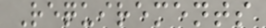Requirements
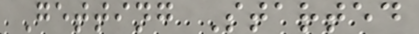Getting Started
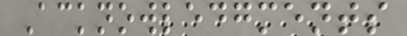Acknowledgments
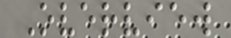Overview
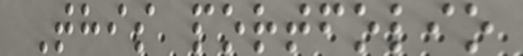This portfolio
